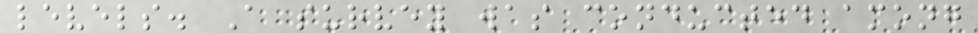levels. A survey was conducted among
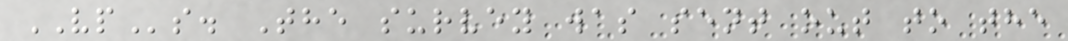VPs. The survey was sent out to the
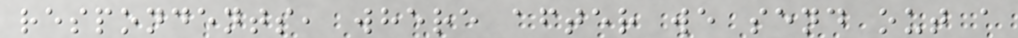respondents, where after we send out a
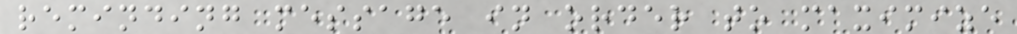reminding message in order to maximize
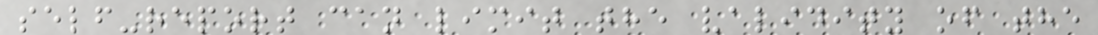self-report can limit the validity of the
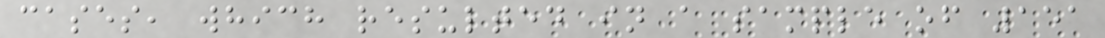cases, which resulted in a sample of 151
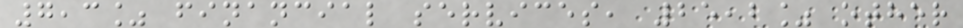7,3% financial services, 25,2% other
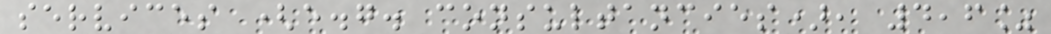services (e.g. consultancies), 4,6%
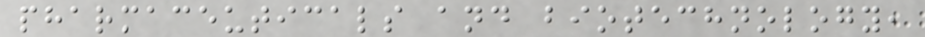pharmaceuticals and biotechnology,
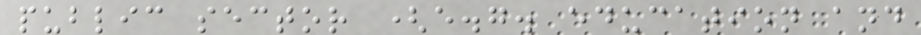public sector (e.g. education and
